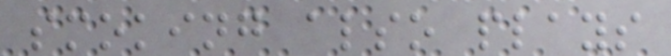smoking also plays
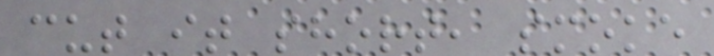cut it short, smoke
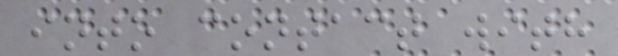into contact with
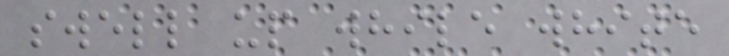swell up while white
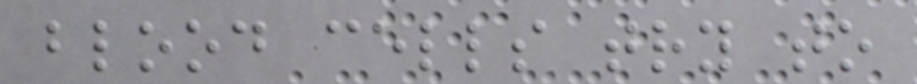blood cells try to
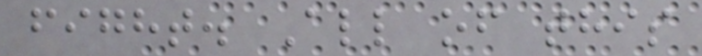fight. All of this
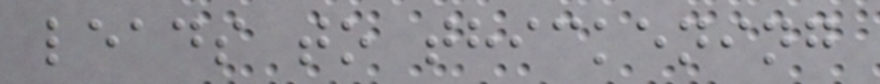leads to thickening
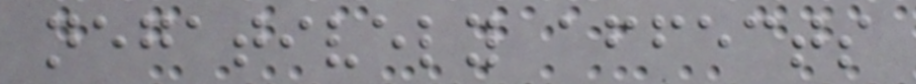negatively affects
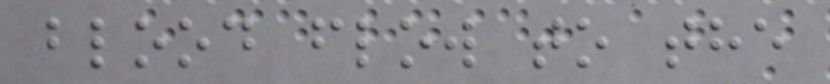blood flow to the
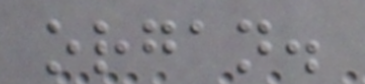organ.
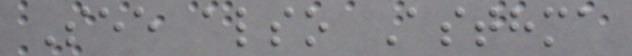See also Asthma
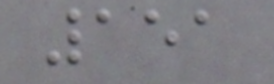151
